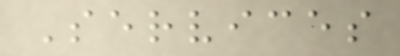Services
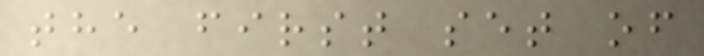the first set of
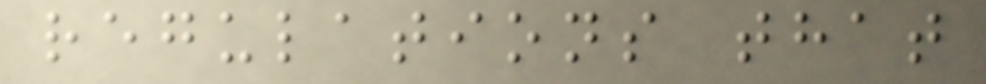regulations that
